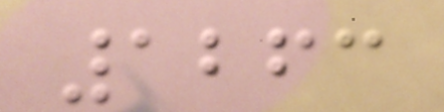1263
